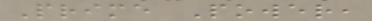Prime Power,
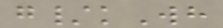g/kWh
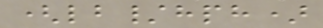(lb/hph)
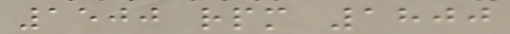1500 rpm 1800
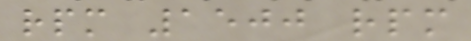rpm 1500 rpm
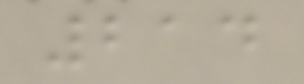214
